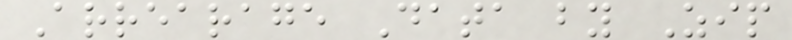Arrearage Data by Zip
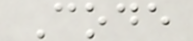Code
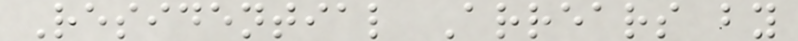Residential Arrears by
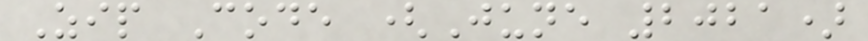Zip Code (June 2021)
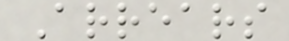Arrears
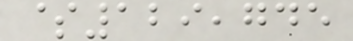$129,745
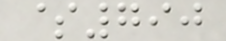$790
